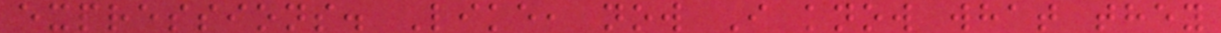expressions. Like, now I know what they
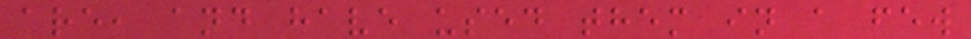are, and have used them in a few
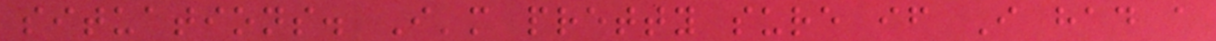situations. I'm pretty sure if I had a
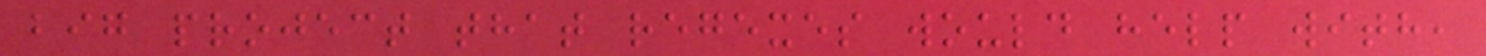big project that regexes would help with,
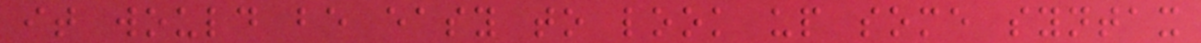it would be easy to look up some syntax
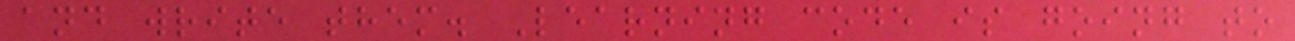and write them. Learning code is going to
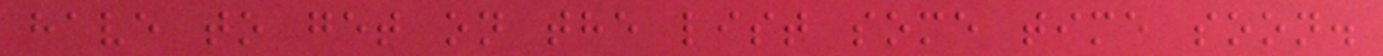have to get on the list some time soon.
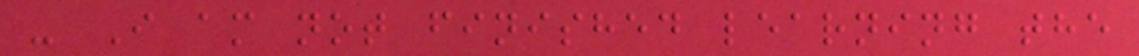- I am not finished learning the
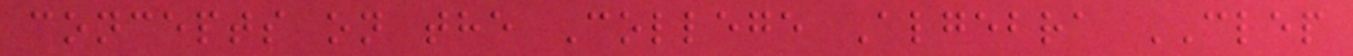concepts on the College Algebra CLEP
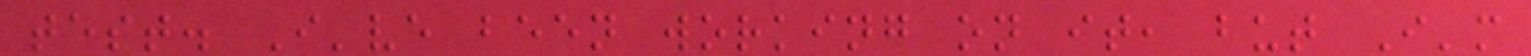test. I've been working on it, but I'm
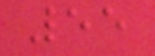55
